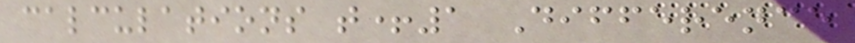calculations t+1 Difference
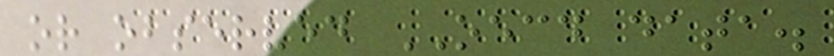or observed OECD data.
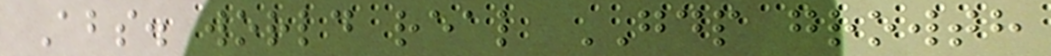Abs. world real GDP growth
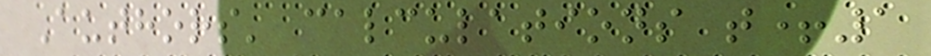Authors' calculations t+1
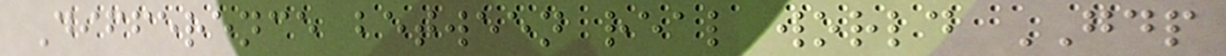Difference between real world GDP
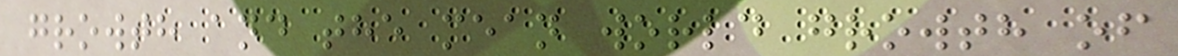growth and the mean world growth of
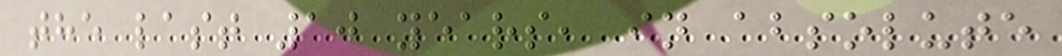the last 10 years, in absolute
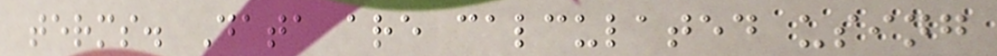terms. Data are calculated using
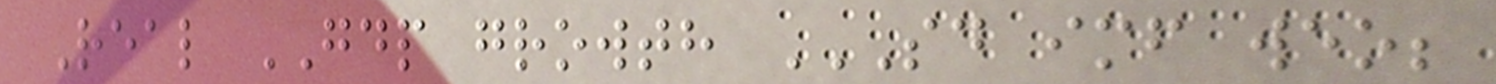Real GDP growth SD IMF WEO;
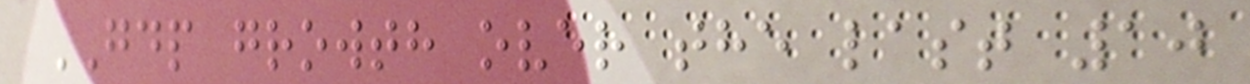GDP growth over the last 10
